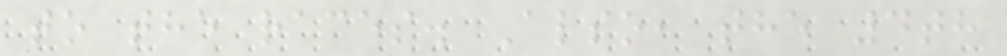to the races. Also, the 4th
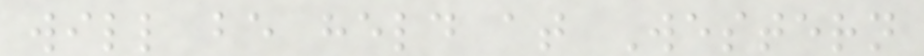will be held at Western
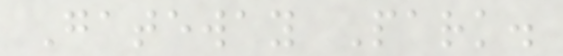Gateway Park.
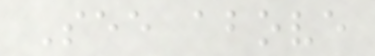See above
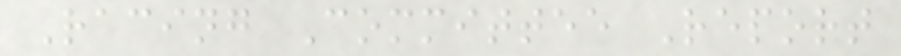Racing Committee Report
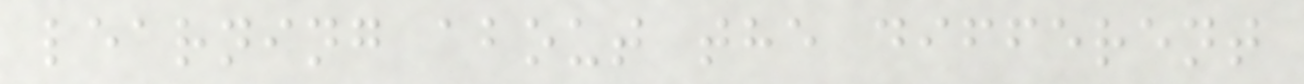learning about the different
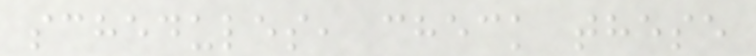schedules, check these
